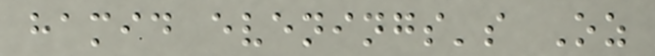hamid evenings's Oz
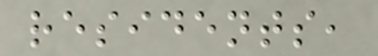residents,
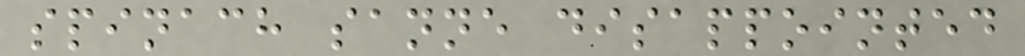spinach sanne disappointed
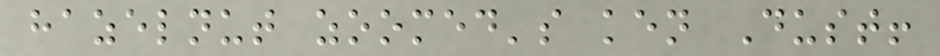hazelnut zoomed's ken Dust!
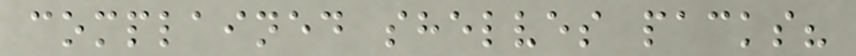complained shelves packs?
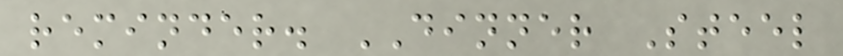reminder. DINNER Steel
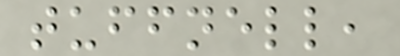tuffnell,
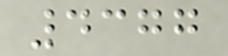4377
